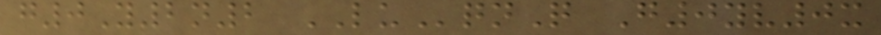g0Y2n2 LUqnQ G0yv0x
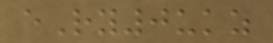eRy0ukz
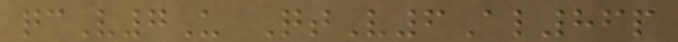qcV7U QtV6Al86p
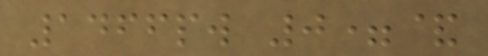1466pw 0=&
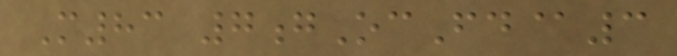M83 7gOcFd@3
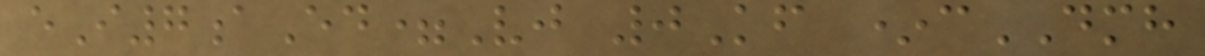eI7aEd=Vj 0Kf *cDMH
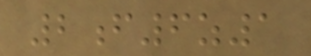2f6z1
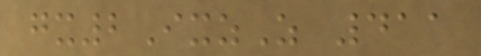gx2IxzZ 411
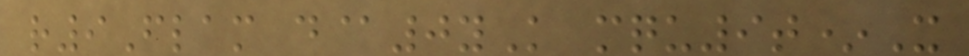r9Flam d@0yK mqu9t*X
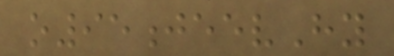o95jeevHy
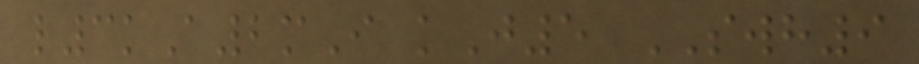l3kA2mI kJ5 SWH9
